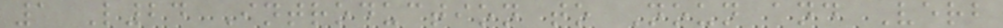1 L24 Introduction to Noun and Verb
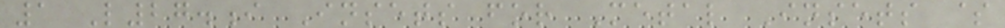1 L27.i Insets for Metal Insets $
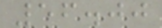56.00
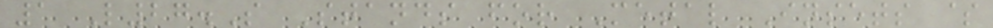1 L27.S Stands for Metal Insets $
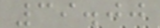39.00
